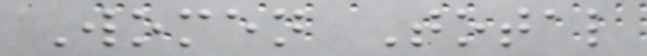Women Total
